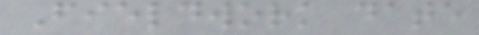Fieldwork date
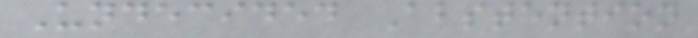Undecided Abstention
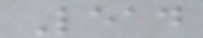Lead
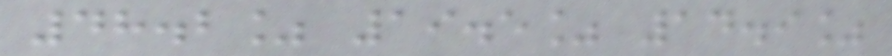48.2% 19.5% 14.9%
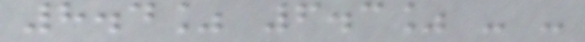8.4% 6.3% - -
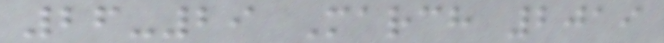26-29 March 2019
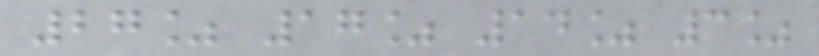27% 17% 14% 3%
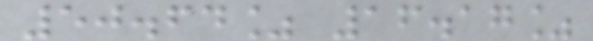50.64% 16.17%
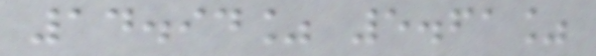14.94% 5.61%
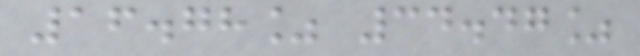16.78% 34.47%
